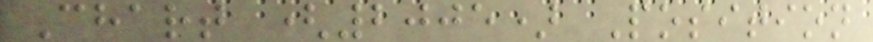Chart (2005) Position
